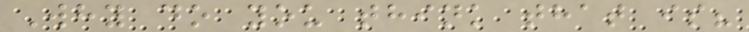Why do you think that is?
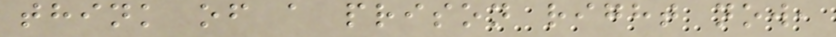think of a prison right now,
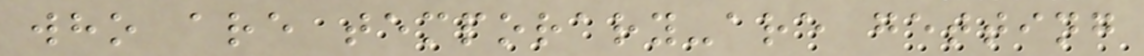who are temporary-are getting
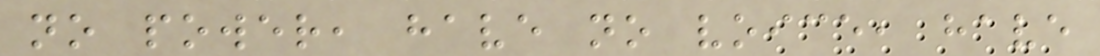no power, have no voice, have
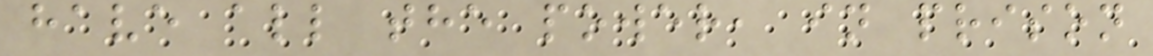have all the power, in prison
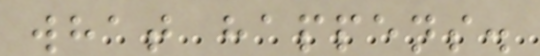what happens.
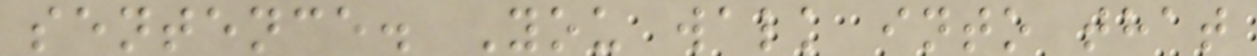sentence. You walk into that
